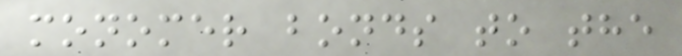monomer bonds to the
